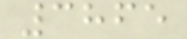3865
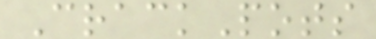CrackPots
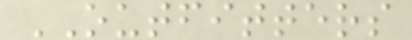OUTFITTERS
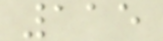115
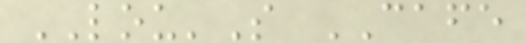LOU'S CAFE
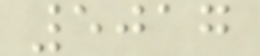5017
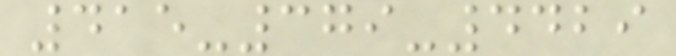415-379-4429
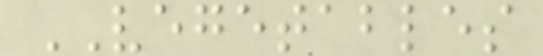VEGETABLES
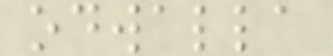odwalla
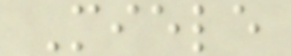Miele
